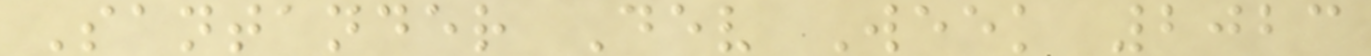Santander Dev Week 2023
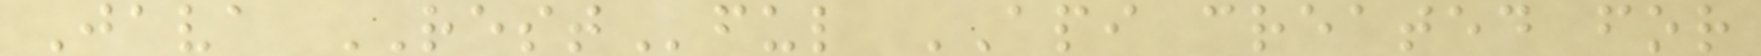Java RESTful API created for
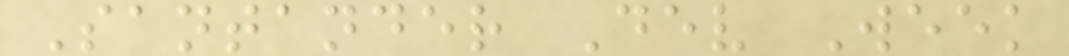Santander Dev Week
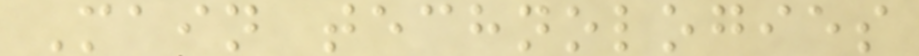Main technologies
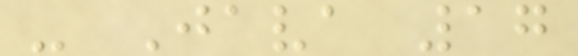- Java 17
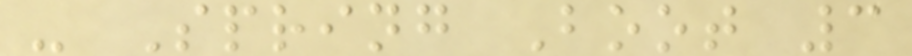- Spring Boot 3
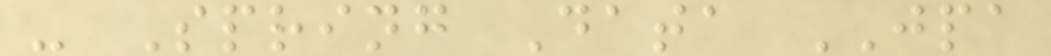- Spring Data JPA
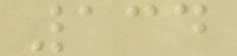134
